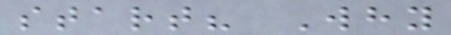start? Why
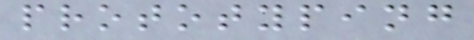prototyping
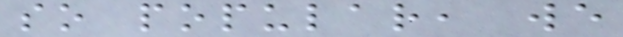so popular, we
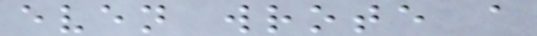even wrote a
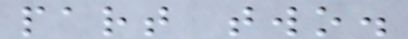part two.
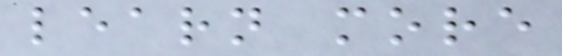learn more
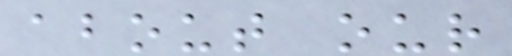about our
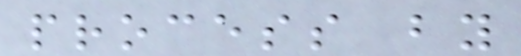process by
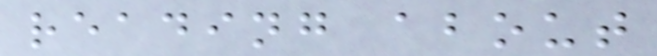reading about
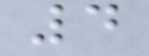4
